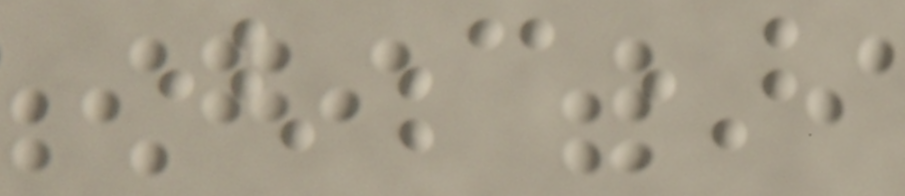(c)
